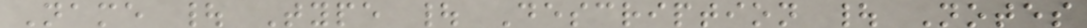Name | Type | Description | Notes
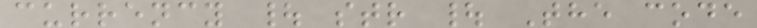currency | str | The code
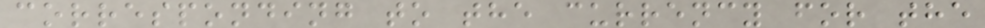corresponding to the currency for the
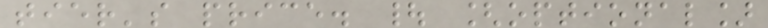tier's price. | [optional]
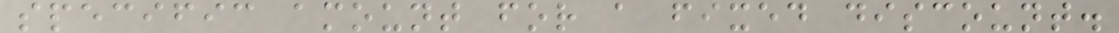specific amount for a fixed discount.
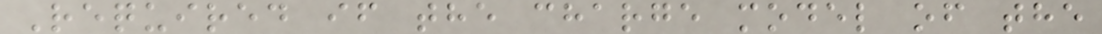Required if the charge model of the
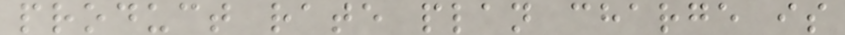product rate plan charge is
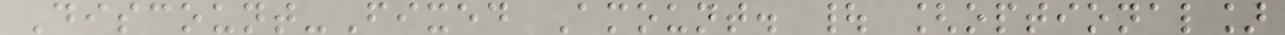Discount-Fixed Amount. | [optional]
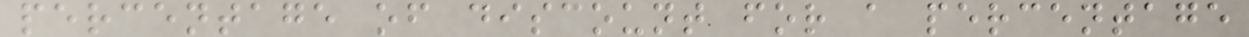percentage of discount for a percentage
